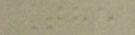The
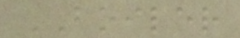BOILER
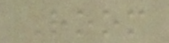Room
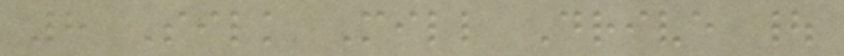8 Silk Mill Drive |
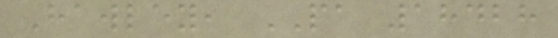Hawley, PA 18428
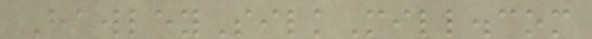HawleySilkMill.com
